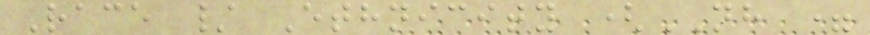Race / Ethnicity (NH =
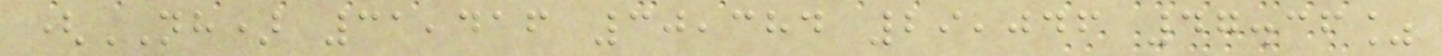(NH) 31,416 30,384 29,046 47.36%
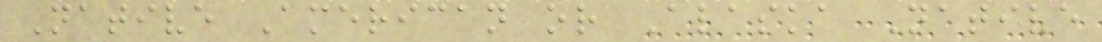Native American or Alaska Native
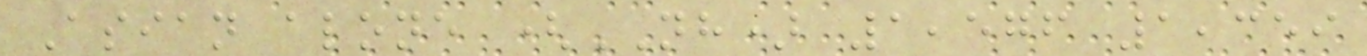Asian alone (NH) 1,576 1,359
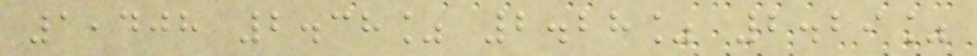1,408 2.38% 2.28% 2.29%
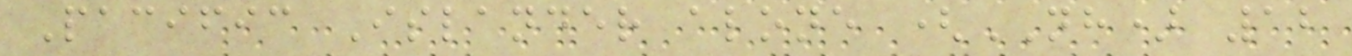Pacific Islander alone (NH) 12
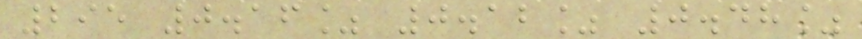295 0.16% 0.12% 0.48%
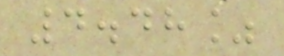4.48%
